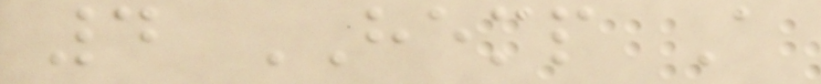4 HEMP A
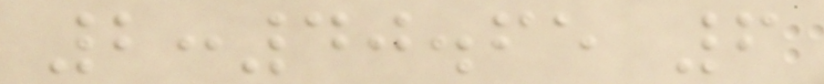2:40.65 6
